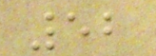52
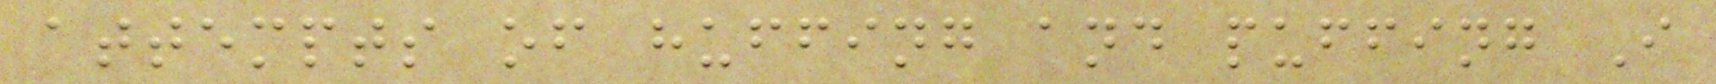attempts of huffing and puffing I
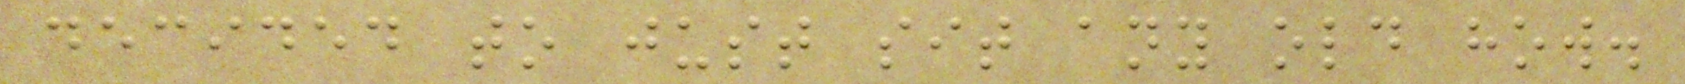decided to just sit any old how.
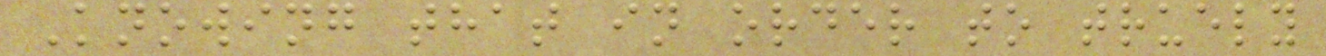Knowing that in order to truely
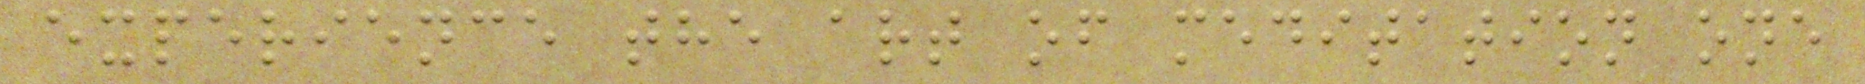experience the art of meditation one
